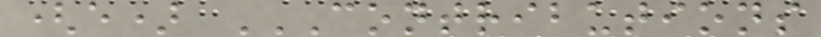(e) CONTRIBUTIONS
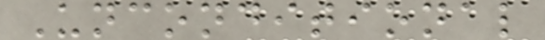Unconditional
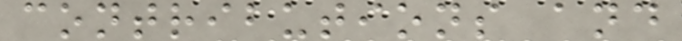contributions and
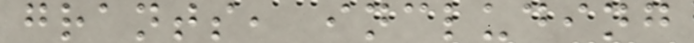grants, including
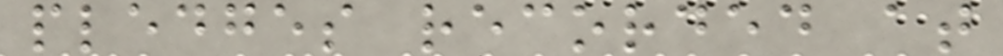pledges recorded at
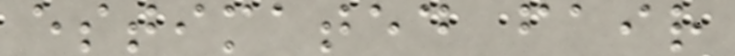estimated fair
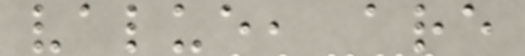value, are
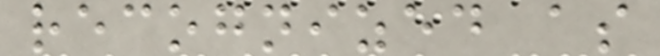recognized as
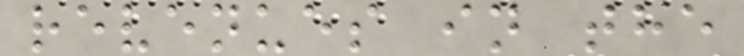revenues in the
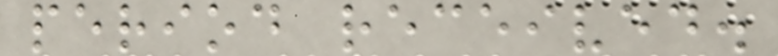period received.
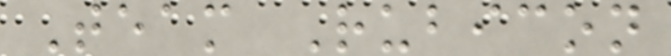Team Rubicon
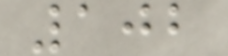102
